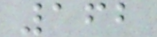162
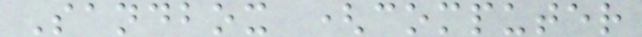Sandbox (computer
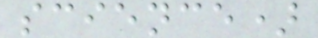science)
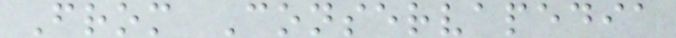From Conservapedia
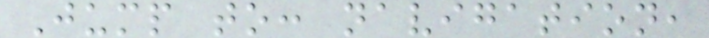Jump to: navigation,
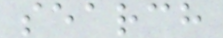search
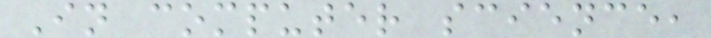In computer science,
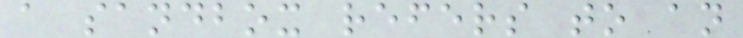a sandbox refers to an
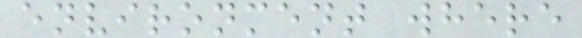environment where
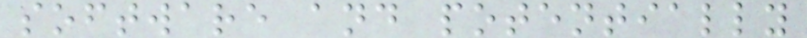software and potentially
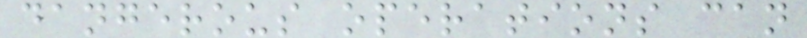dangerous operations can
